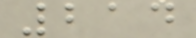214
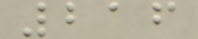216
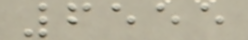6555
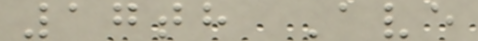17th Ave
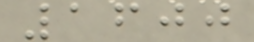1600
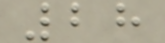28
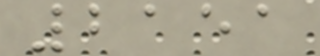2151
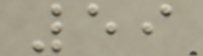59
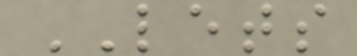LETS
